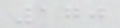170
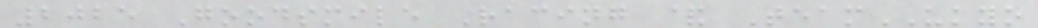2025 Goodsmile Racing & TeamUKYO
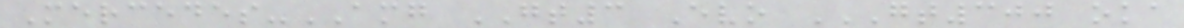Mercedes-AMG GT3 Evo GT300 OKA
